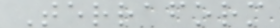Terraform
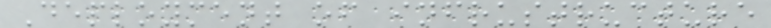Deployment of infrustructure
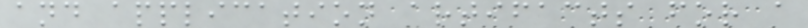and application artifacts for a
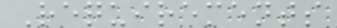Requirements
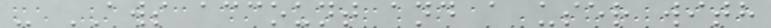- AWS account and a user with
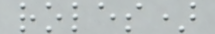roles)
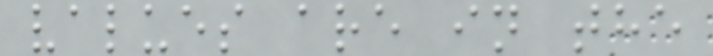values are in the
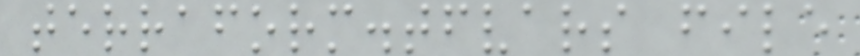terraform.tfvars file
